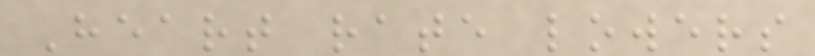Heart rate lowers
